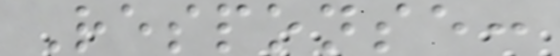Response:
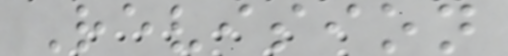Revision
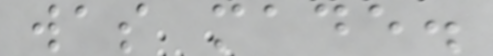was made.
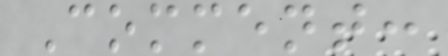Comment:
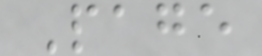Page
